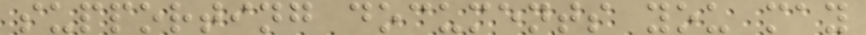supporting documents you may
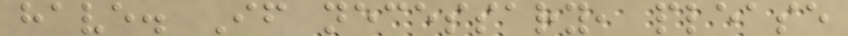have. If necessary, please
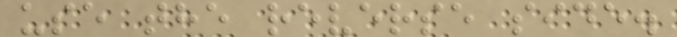use the reverse side.
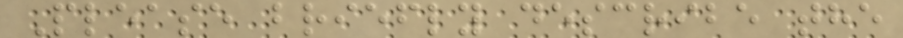Please briefly describe the
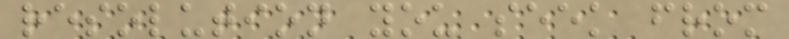resolution you seek from
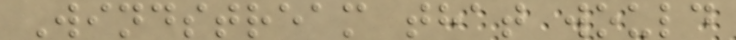Windstream that would
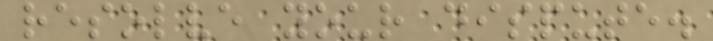resolve your dispute.
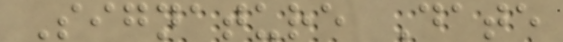Signature Date
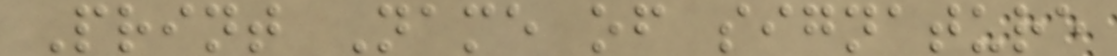Print Name of signature
